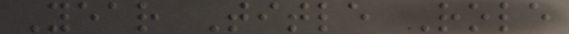Year Title Role
